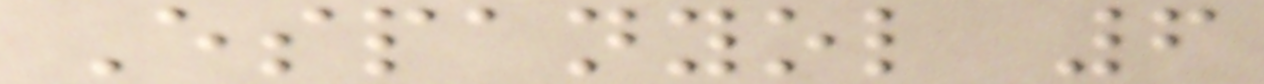Espanyol 6
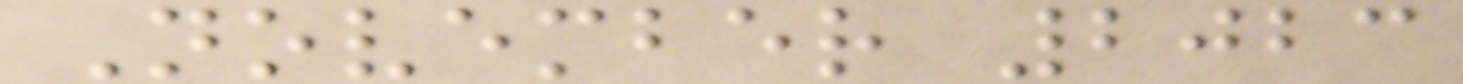November 2023
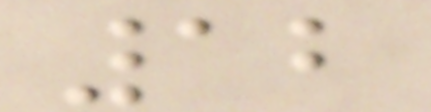12
